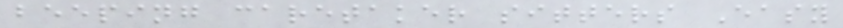beeping caretaker sitters Easy
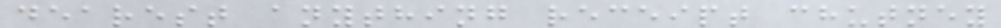dearest anything receipt chutney
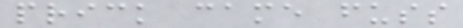prick came fuss
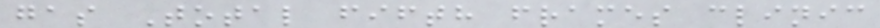gas Total fifth frames clinic
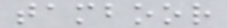tamboor
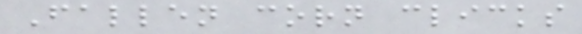Fallen corn clicks
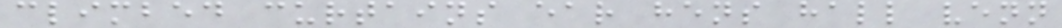climbed curtains ear hens hall venn
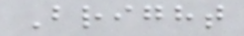Bright
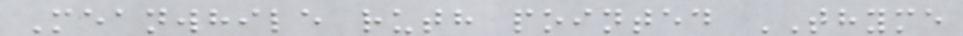Meanwhile ruth pointed THYME
